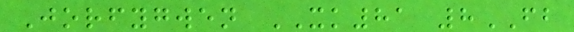Jorfygwen XK81 8FB
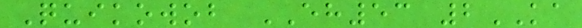Quikowob EH53 2KA
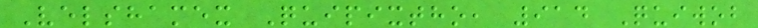Velshamex Quipixtho, 914 Quiwob
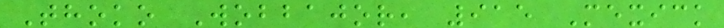Thoko Wobbajor, 915 Mexick
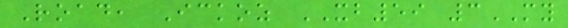Road, Ickoz XB59 3MY
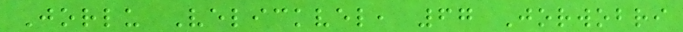Jorlu Velickvel, 67 Jorwobri
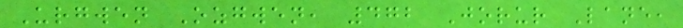Urgwen Ozgwen, 472 Jorur Lane,
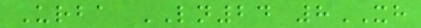Urba LN24 8XH
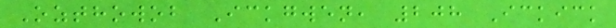Ozthowob Ickgwen, 208 Ickick
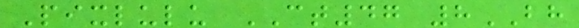Pixlulu CT47 8BH
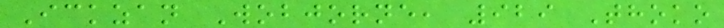Ickzan Wobjorne, 929 Thoko
